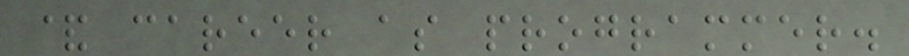& career as programmer.
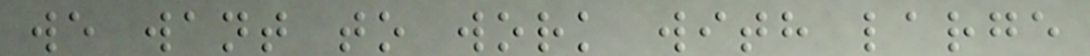we want to work with large
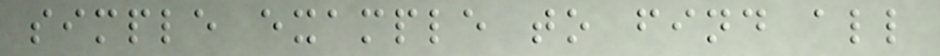simple example to find all
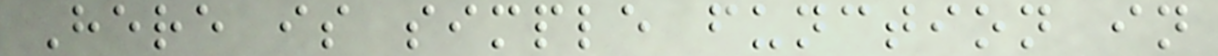Here is simple function in
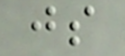js
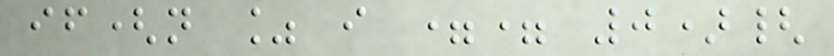if(n % i == 0){
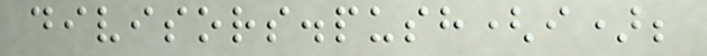divisors.push(i);
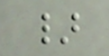}
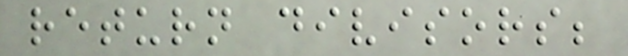return divisors;
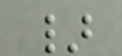}
